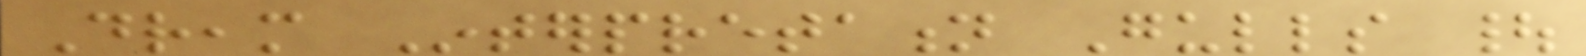Dream Interpretation Gulls |
